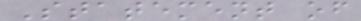Statement of
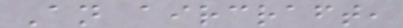An aircraft,
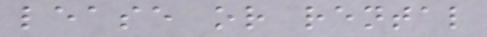lease or rental
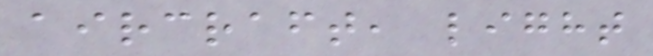aircraft, light
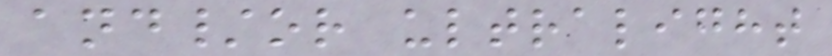and/or ultralight
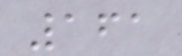161
